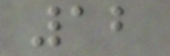12
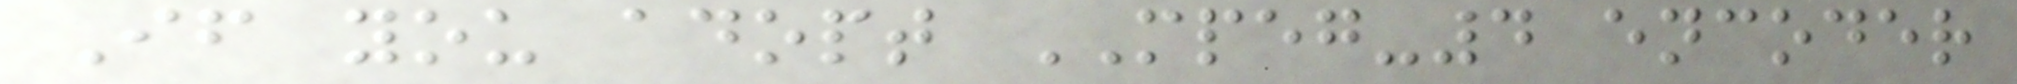If you adopt MPEG-4 encoder
